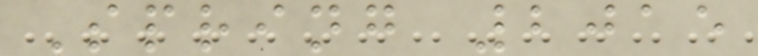Spring 2015
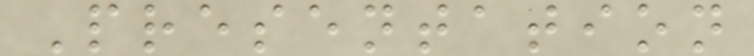Presentation
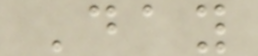Day
